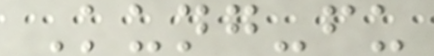Kung-fu
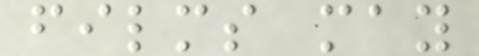films may
